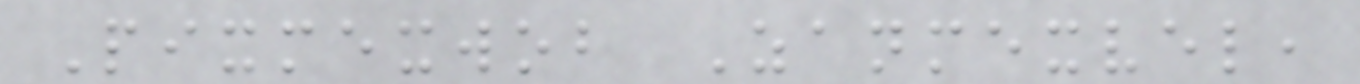Pixmexwob Zanmexvel,
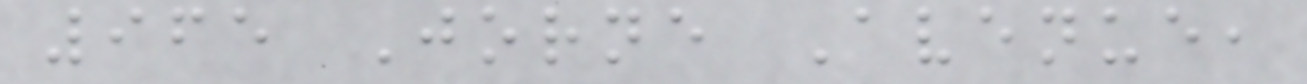965 Jorne Avenue,
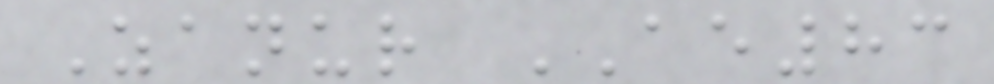Zanur AE83
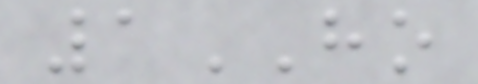1HO
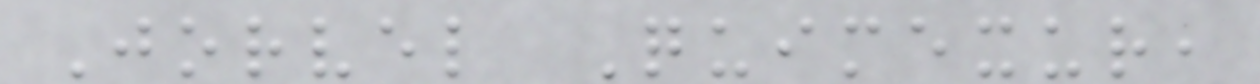Jorvel Quimexur,
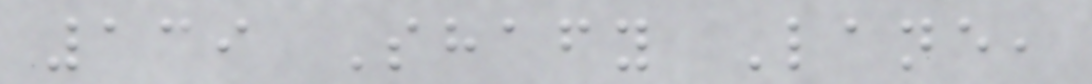139 Shafy Lane,
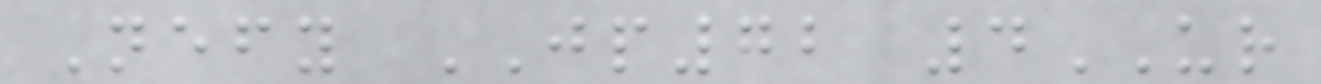Nefy JP72 4UR
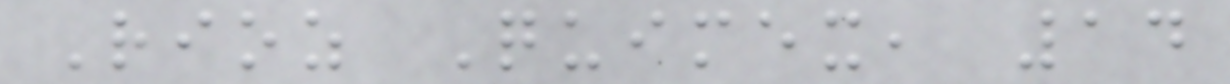Rioz Quimex, 14
